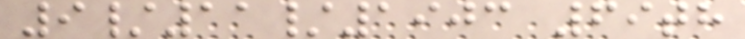9/11/1903 69th
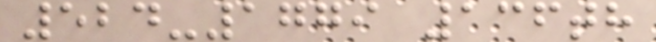524-1779 136th
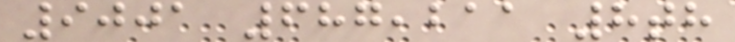9001 687,211 8th
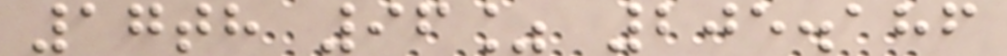17th 96% 205.186
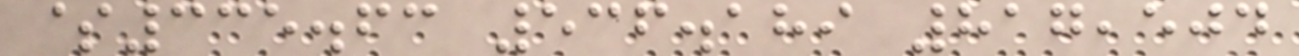$335.63 536.189 817,504
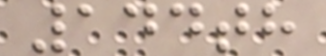144th
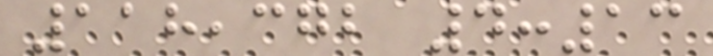118,372 4:13
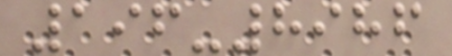196-8986
